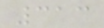313
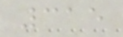315
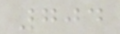704
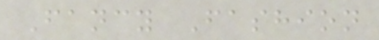Fancy Fashion
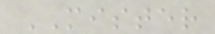MISTER
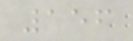156
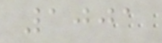1001
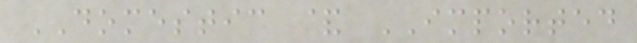DOMESTIC & IMPORTED
